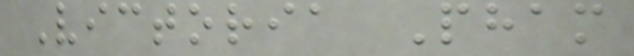Victoria Pham
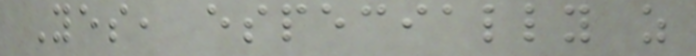Yes, especially as
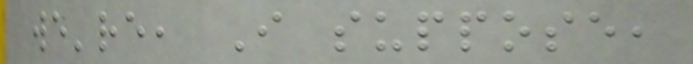we're, I suppose,
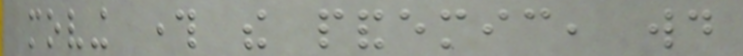moving through the pandemic, would
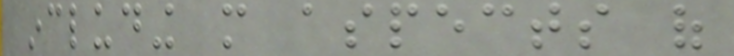including more aspects of
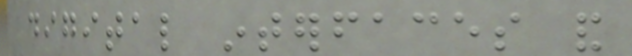digital interfaces and
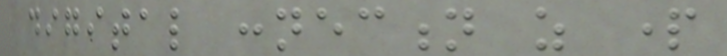digital connection as part
